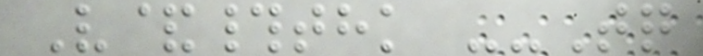V&#thk --Tq
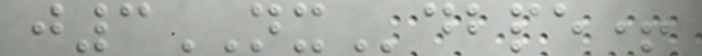j3NXdbpe+
